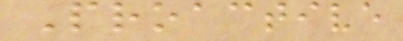Proactive
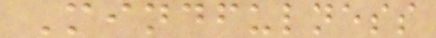Mindfulness
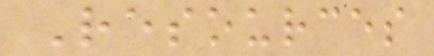Resources
